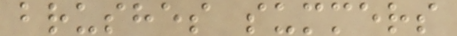brushes summers
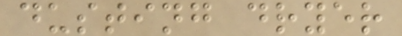dusting dryer
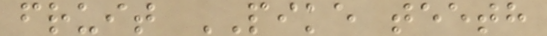fruit PIKE teeth
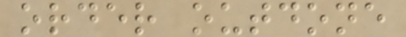order outdone
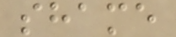shame
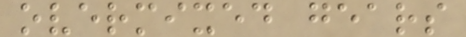overmixed gears
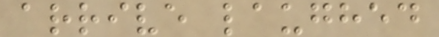arrive laughed
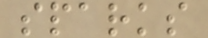sparks
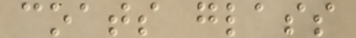coats glass
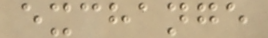exchange
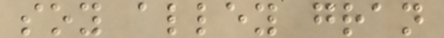soy alley gran
